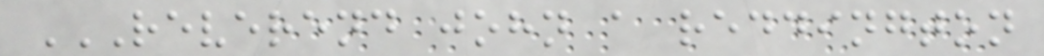REVEREND JOHN A REDDINGTON
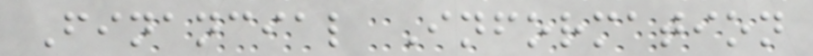Financial Information
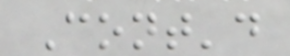Cont'd
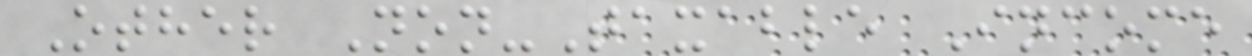Other Non-Taxable Income
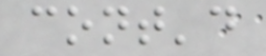cont'd
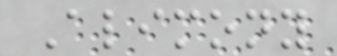Alimony
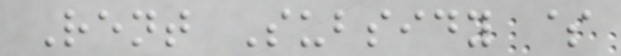Rent Subsidy $
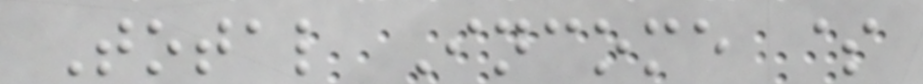Total Income $
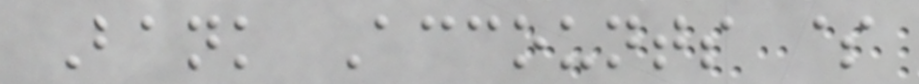Bank Accounts $
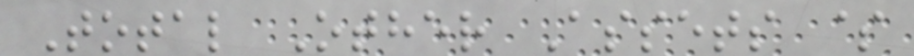Total Other Assets $
